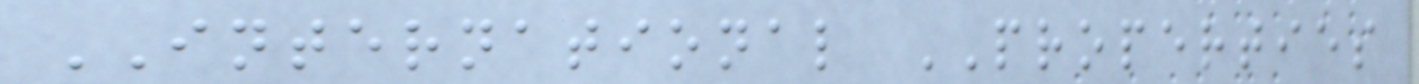INTERNATIONAL PROPERTIES
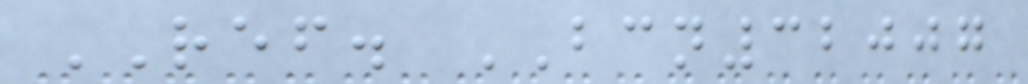REF. BCN32007
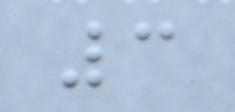3
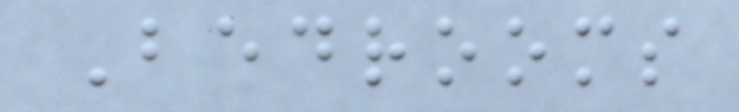Bedrooms
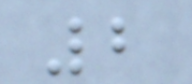2
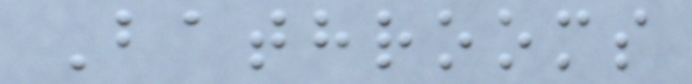Bathrooms
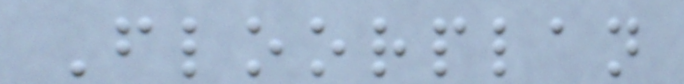Floorplan
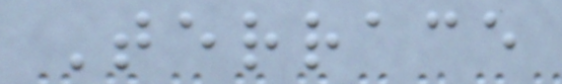Terrace
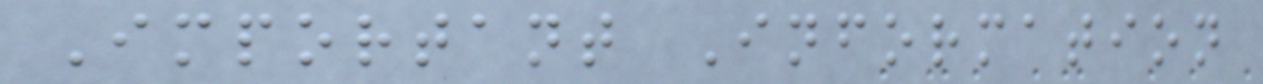Important Information
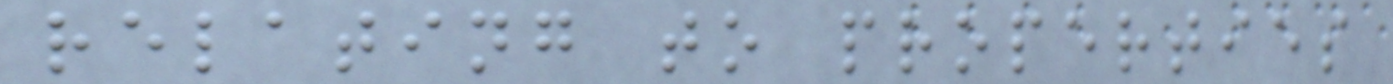relating to properties
